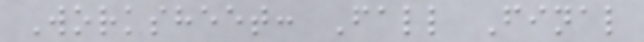Worksheet: Fall Final
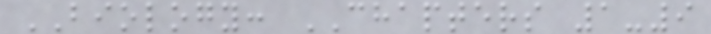BIOLOGY: CHAPTERS 1-9
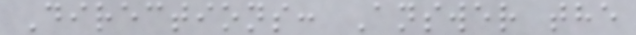Directions: Answer the
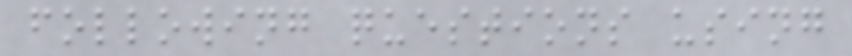following questions using
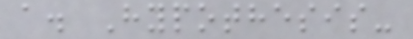a. Hypothesis-
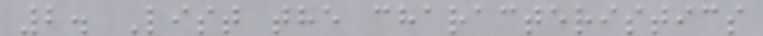2. List the characteristics
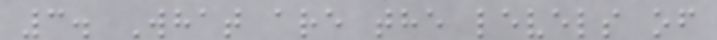3. What are the levels of
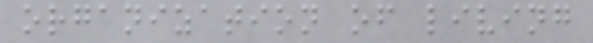organization of living
